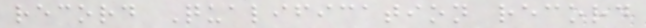record Qualification record
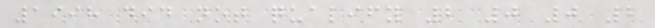1998 did not qualify 2 0 0 2
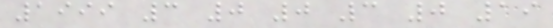1999 3 0 0 3 0 19
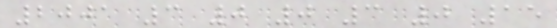2001 3 0 0 3 0 15
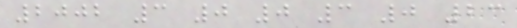2002 3 0 0 3 0 23
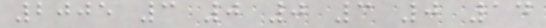2005 3 0 0 3 0 14
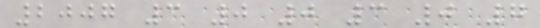2007 3 0 0 3 0 7
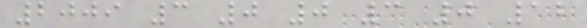2009 3 0 0 3 0 12
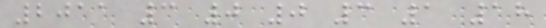2011 3 0 0 3 1 18
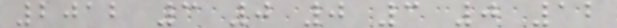2012 3 0 0 3 0 12
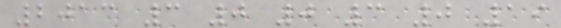2013 3 0 0 3 0 19
